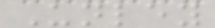Unley
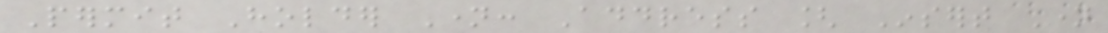Permit Holder Name: Address [ Insert Name
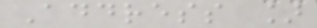Address ]
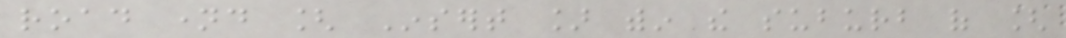road named [ Insert ] within the suburb of [
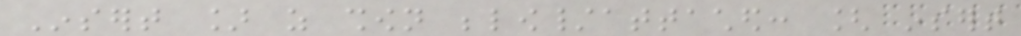Insert ] as shown below/attached: [ insert
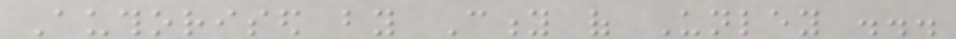Authorised by City of Unley ...
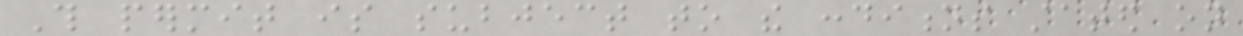This permit is subject to the conditions stated on
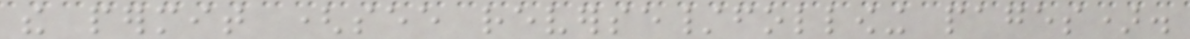the permit (see reverse/following pages).
